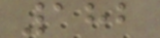182
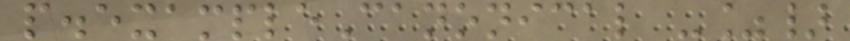p.exampleCanonical -%}
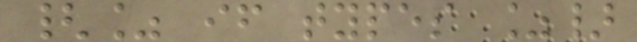{% if types %}
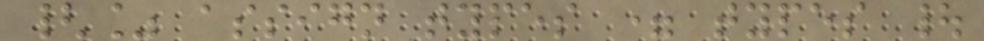{% assign types = types |
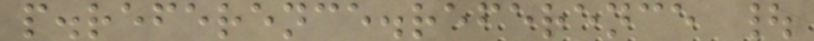p.reference.reference |
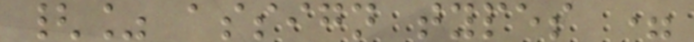{% assign types =
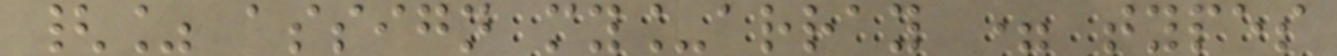{% assign my_array = types
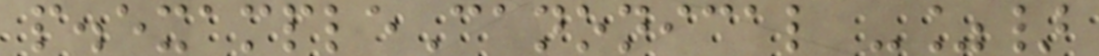p.exampleCanonical -%}
